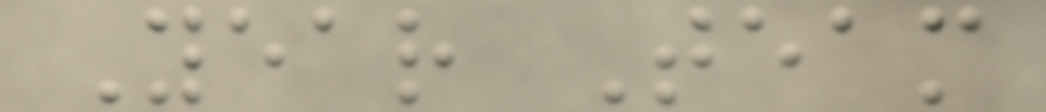Year Team
